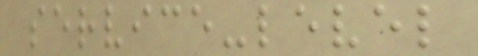service-level
